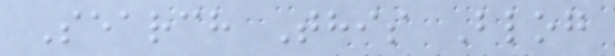Search This Blog
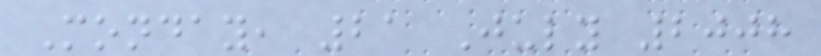Monday, 21 July 2008
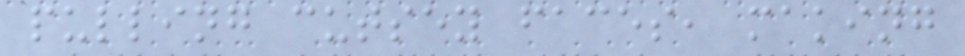pulling cutsey faces, making
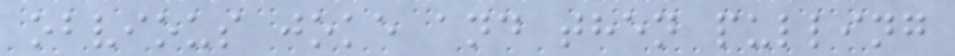obvious joke and then pulling
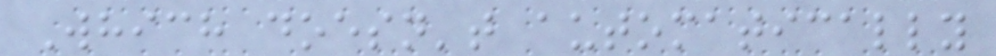Which doesn't automatically
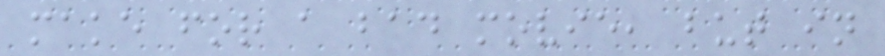make for a bad movie, but in
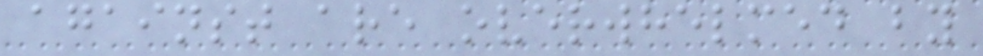against are overwhelmed by
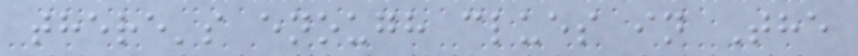there's enough clues in The
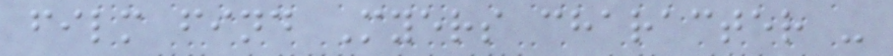film find Myers character -
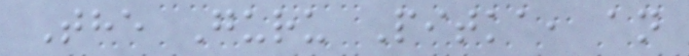The Guru Pitka, an
